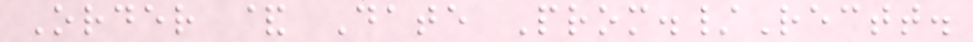Order & Date Prom./Rectt.
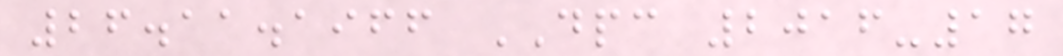26.11.1966 DPC 2016-17
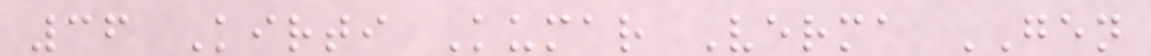36 Kirti Kumar Verma GEN
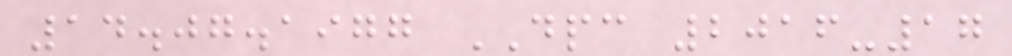14.07.1977 DPC 2016-17
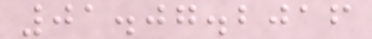01.07.2016
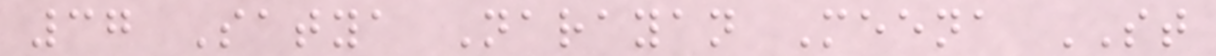37 Satya Narayan Meena ST
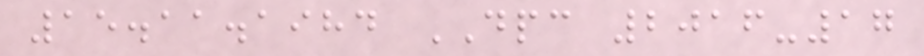15.11.1984 DPC 2016-17
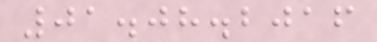01.08.2016
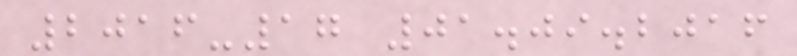2016-17 01.09.2016
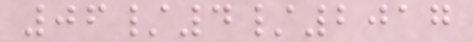06/4/2017
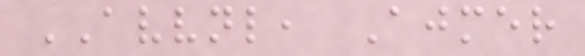AVVNL, Ajmer
